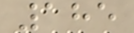185
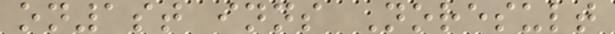on1st inns Noresult
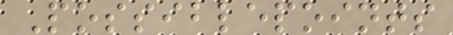Possiblepoints
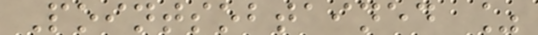Pointsobtained %
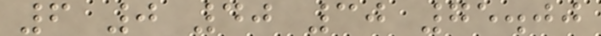6 0 40 30 75.00
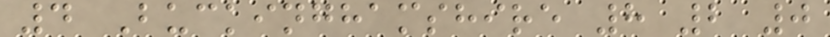4 Buckinghamshire 8 2 0
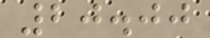20.00
